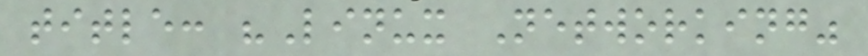title: "Linux Networking"
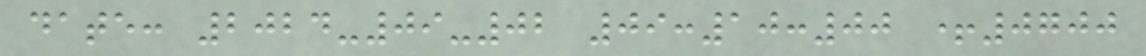date: 2024-09-02 09:10:00 +0700
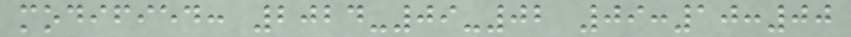modified: 2024-09-02 09:10:00
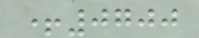+0700
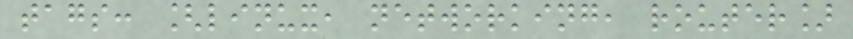tags: [linux, networking, router]
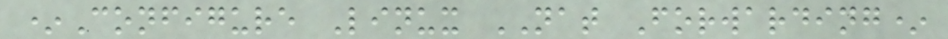*Configure Linux NAT Forwarding*
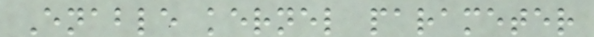Enable kernel parameter
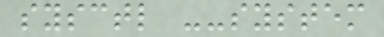sysctl --system
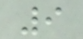9
